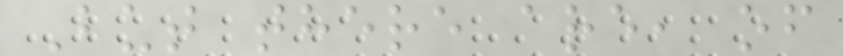But there are, of
